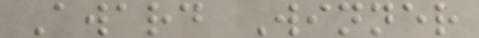Award Winner
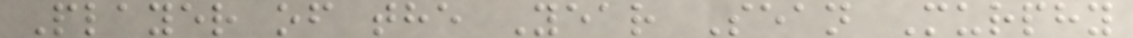Player of the Year Sean Murphy
